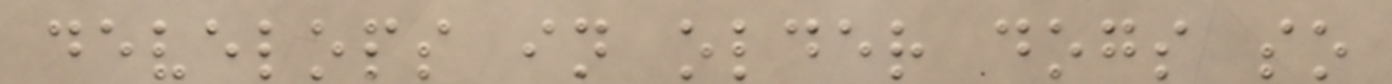develops in older dogs so
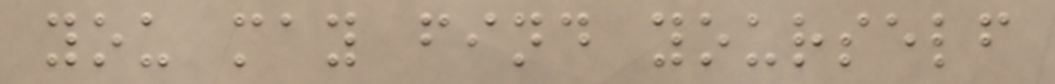you may find yourself
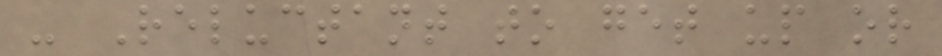- Reluctant to get up or
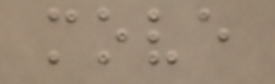move
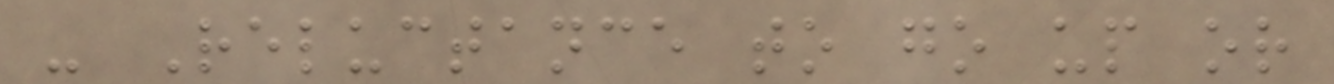- Reluctance to go up or
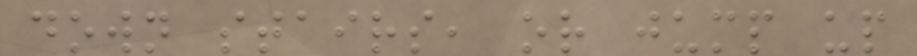down stairs, or jump up
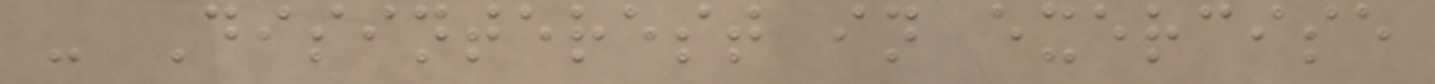- Disinterest in exercise
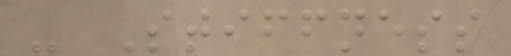- Stiffness
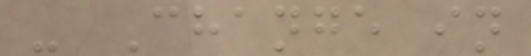- Change in
